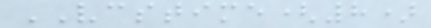VCSTIME(8)
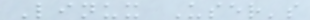Linux User's
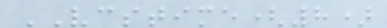VCSTIME(8)
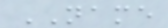NAME
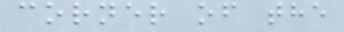corner of the
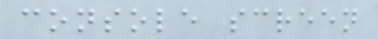console screen
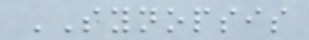SYNOPSIS
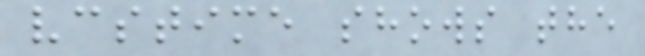vcstime shows the
